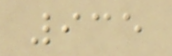935
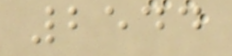2544
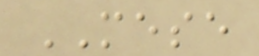MESE
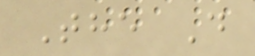The D
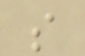s
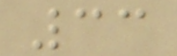33
